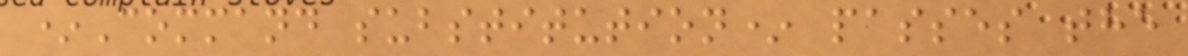*Command substitution* passes the
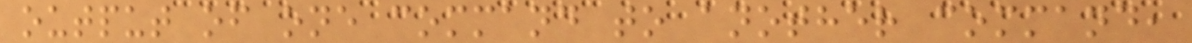output of one command to another command,
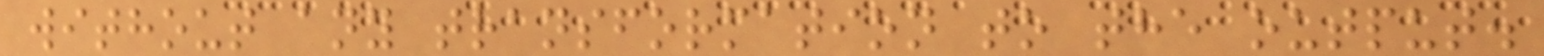without any transformation to the output.
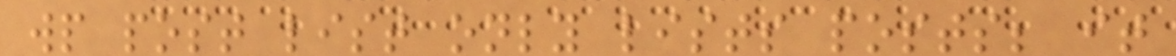wp post list only lists posts; it
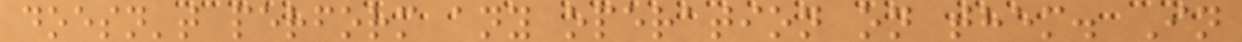doesn't perform any operation on them. In
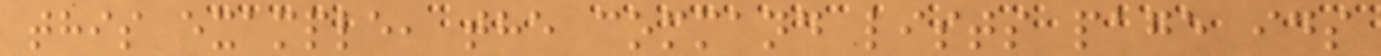this example, the command lists page ids
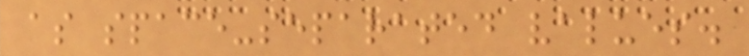as space-separated values.
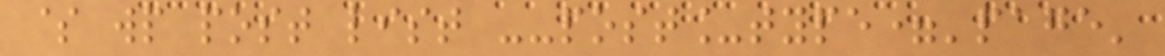$ wp post list --post_type='page'
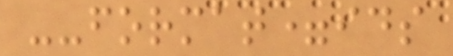--format=ids
